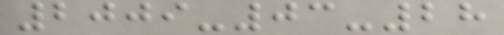2009-03-28
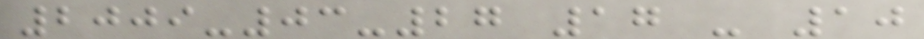2009-03-27 17 - 10
